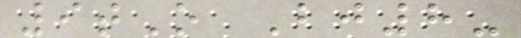9tO Bj8-
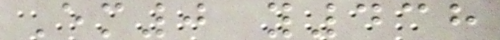Em0 y438
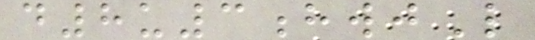d8u3hwjL
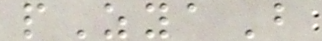pZyaB
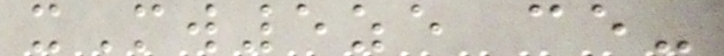xMw5ze ce-
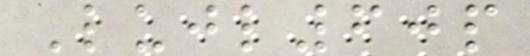Lujl60p
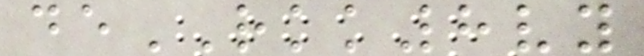deRKK8vy
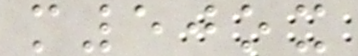m50ox
